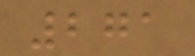271
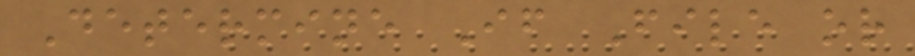Determine If File or
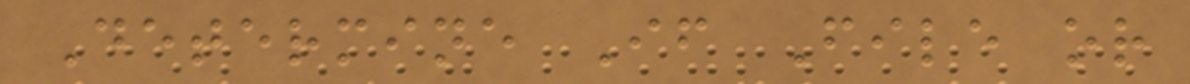Determine If File or
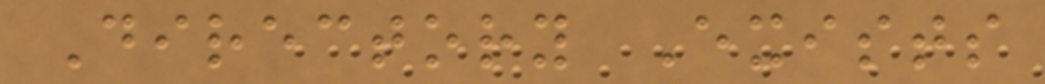Directory Exists
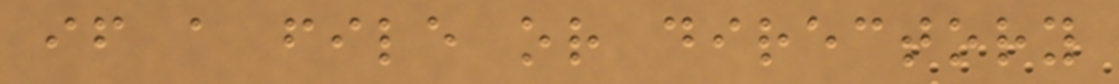if a file or directory
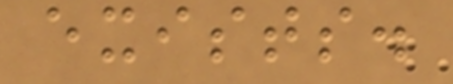exists.
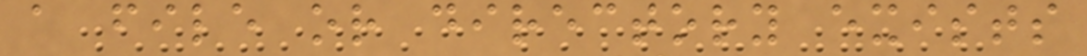a file or directory exists
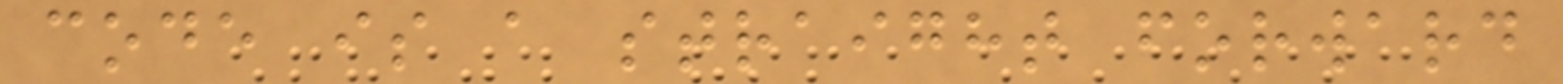code is a straight forward
